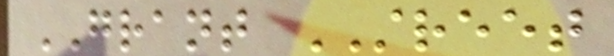GRANT STREET
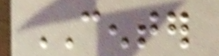CENTER
